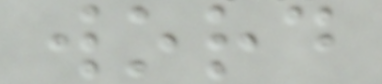word
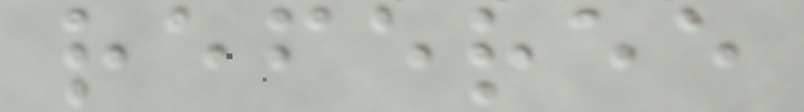referee
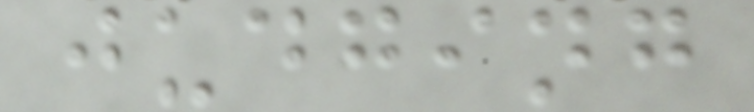judging
